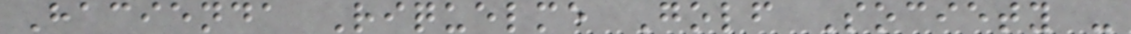Hacienda Riquelme Golf Society -
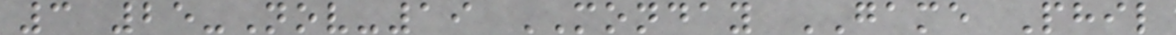3 25-Nov-19 MONDAY GAME Phil
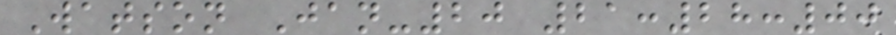Watson Jan-20 21:28:00
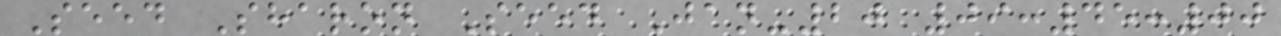Seed Sharon Seed Jan-20 09:45:00
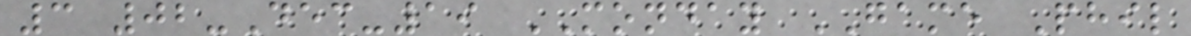3 02-Dec-19 MONDAY GAME Phil
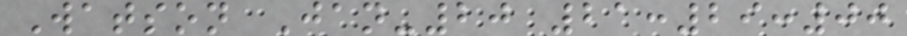Watson Jan-20 21:29:00
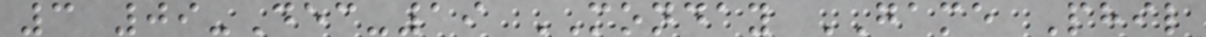3 09-Dec-19 MONDAY GAME Phil
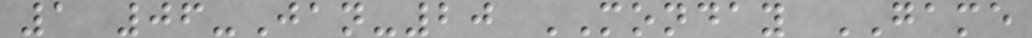1 06-Jan-20 MONDAY GAME
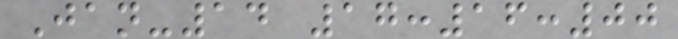Jan-14 17:16:00
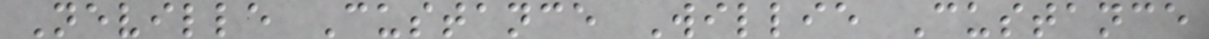Neville Custance Willie Custance
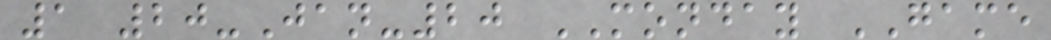1 20-Jan-20 MONDAY GAME
